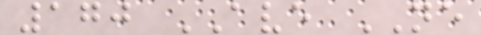170 AVE NE
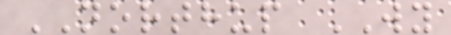NORTHUP WY
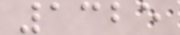1325
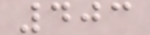403
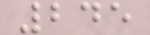245
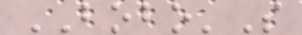BOBO'S
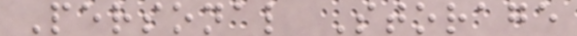Personal Storage
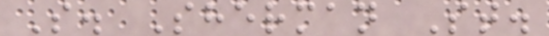S. Sherman St.
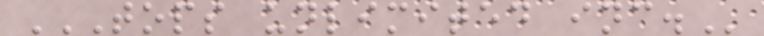TOPS UNLIMITED INC.
